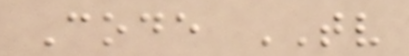Code TV
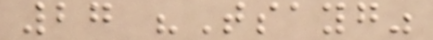27 "Tsayg"
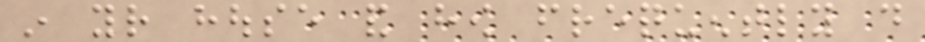in your house and how frequently do
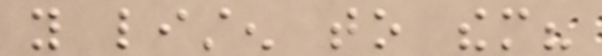you listen to them?
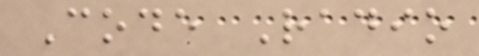Code Radio
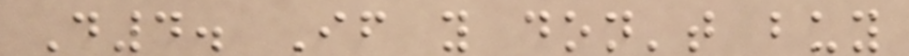D4. If you don't buy
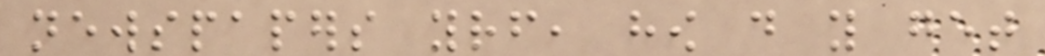newspapers yourself, how do you get
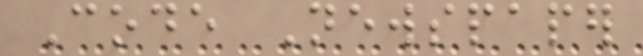Code Newspaper
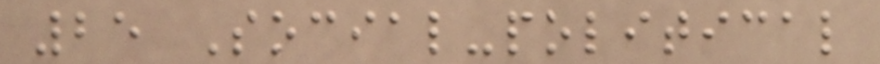25 Social-political
